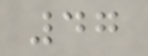47
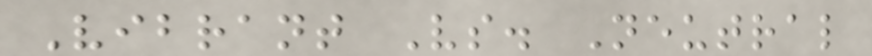Vibrant Vs. Neutral
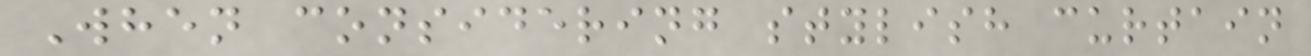When considering stylish curtain
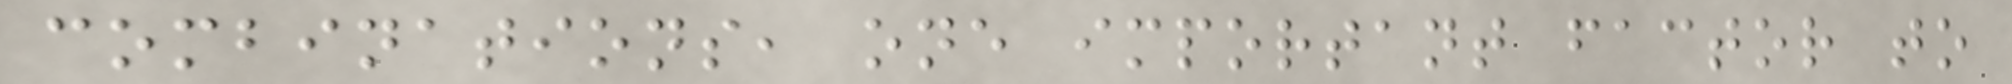combinations, one important factor to
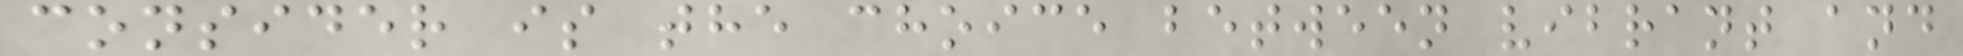consider is the choice between vibrant and
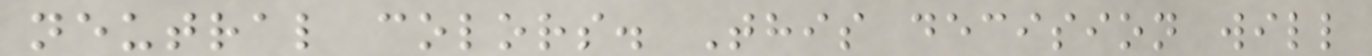neutral colors. This decision will
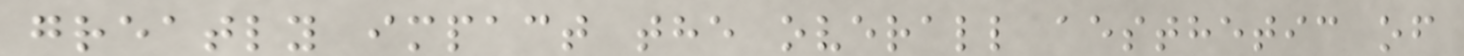greatly impact the overall aesthetic of
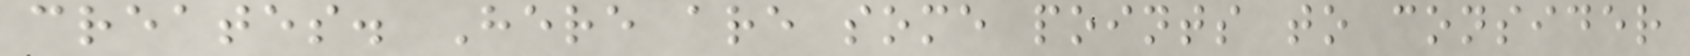creates. Here are some points to consider
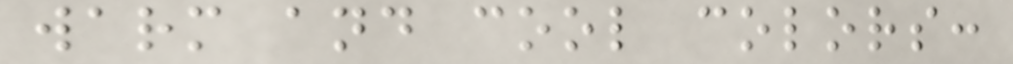warm and cool colors:
